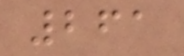261
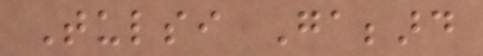Tulsi Gabbard
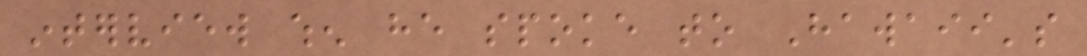interview when he spoke to Hawaii's
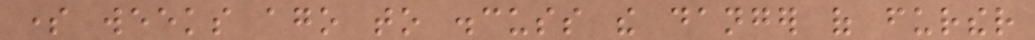some weeks ago to discuss the danger of further
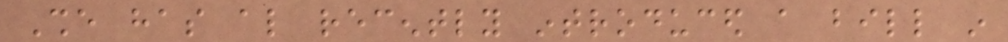She has also recently introduced a bill in
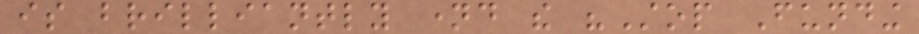is brilliantly named the "Stop Funding
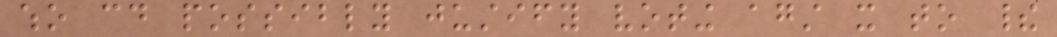who could possibly justify voting against it to their
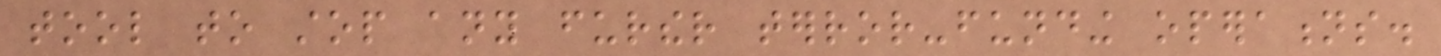tool to stop any further terror-funding operations.
